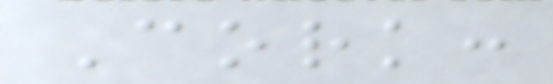Cork:
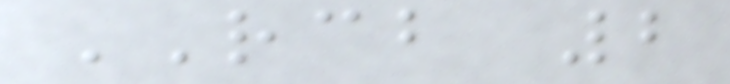RCB 2
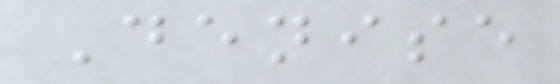Denise
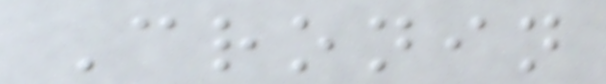Cronin
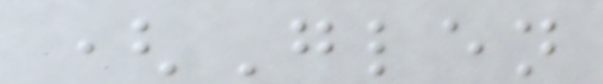(Glen
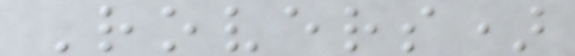Rovers)
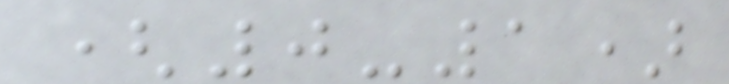(0-1)
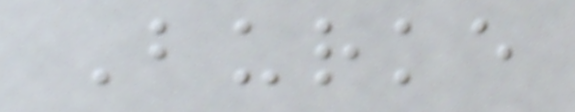Burke
